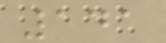141
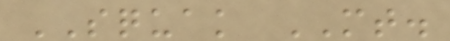SQUAK MT.
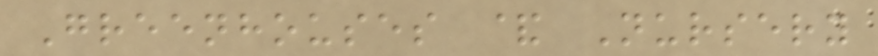Greenhouses & Nursery
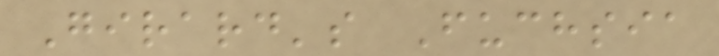Girard's Fuchsia
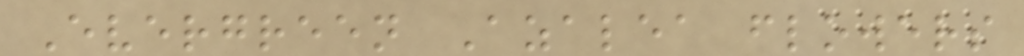Evergreen Azalea flowers
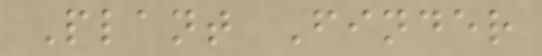Plant Finder
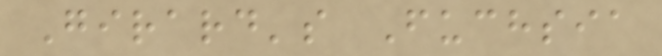Girard's Fuchsia
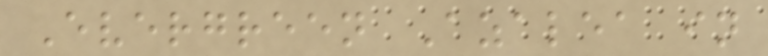Evergreen Azalea in
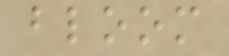bloom
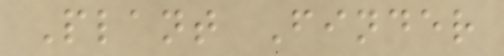Plant Finder
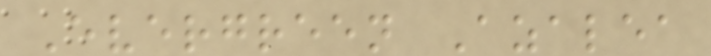Evergreen Azalea
